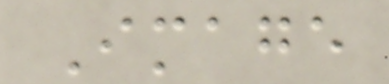Image
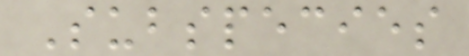Subspecies
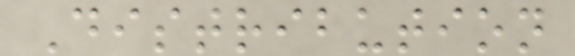Distribution
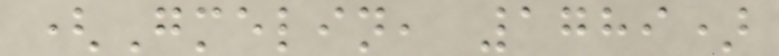(Gmelin, 1789)
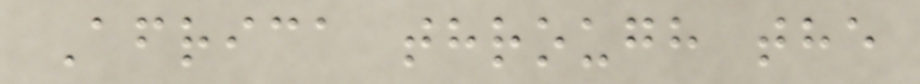Africa through the
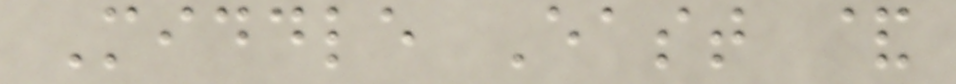Middle East &
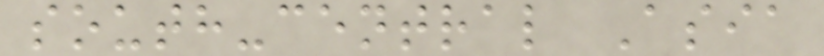south-central Asia
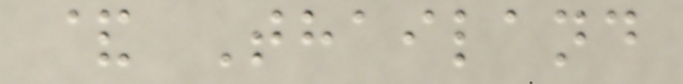& Thailand
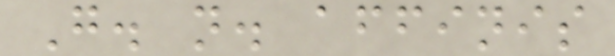G. n. affinis
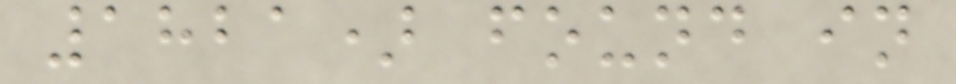1821) found in
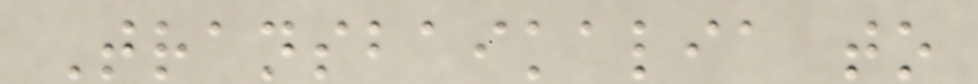Transbaikalia to
